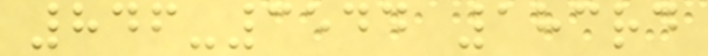846-3544 183rd
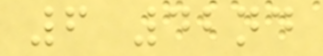6 42nd
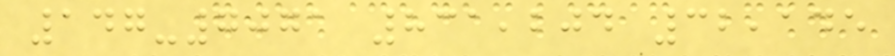147-7071 831,204 32,145
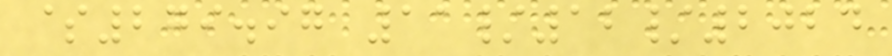$279.97 11/12/2024
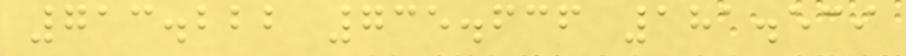713.222 735.636 181.539
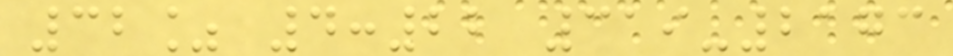32% 4:22 319-2173
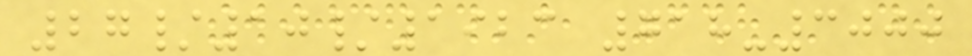27/10/1923 718-3000
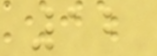12
